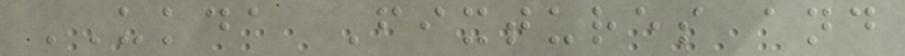UKDA Fixtures and
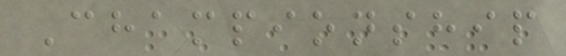Championship
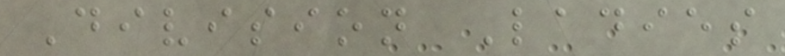Division Ladies
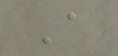A
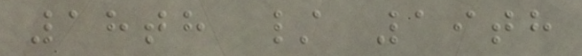18th / 19th
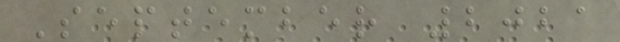September 2021
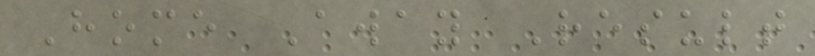Home Away Result
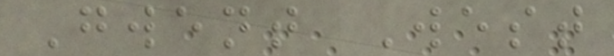Gwent West
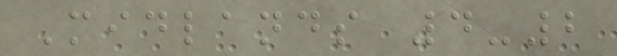Midlands 4-2
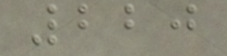220
